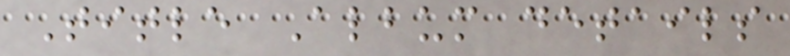Title Album details
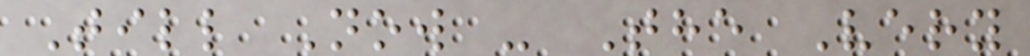Till Now - The Very
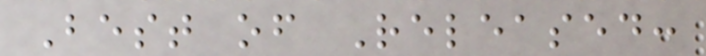Best of Released:
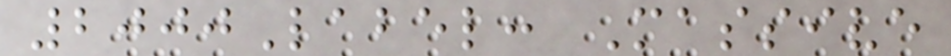2000Label: Massive
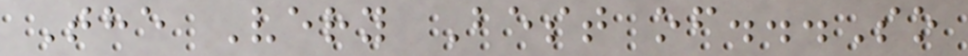The Very Best of...So
